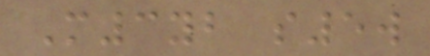M3yb s5w
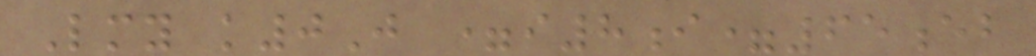Lmy k0J =i8i=65eb
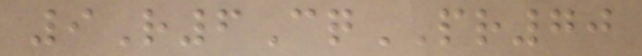9R6CqPR70
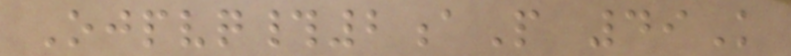Ojpvq#2aP 49K
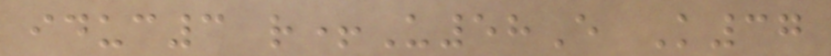iduc3 r+U58E K37
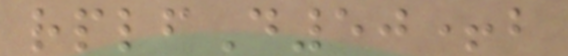rplfD50+b
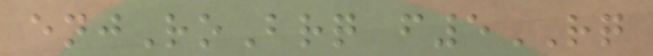enjRoBrq f5RQ
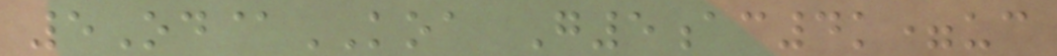5Od@KOA G5ac4k=uc
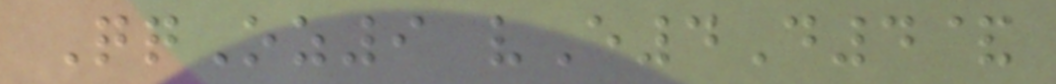QqOz9 vE4D4&
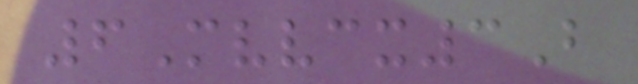6Mvvcx3B
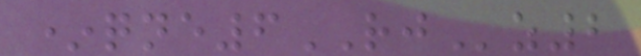*qne6RJz2
